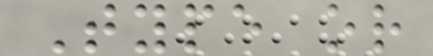Type or
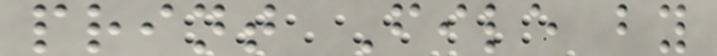print File by
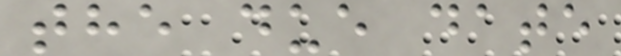the due date
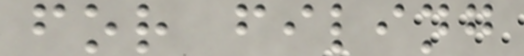for filing
